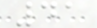41
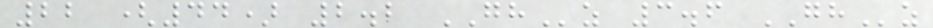22 (44) 2.2 GHz 3.6 GHz
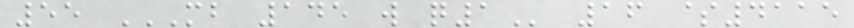55 MB 145 W Q1 16 $4115
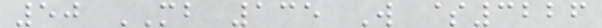50 MB 135 W $3226
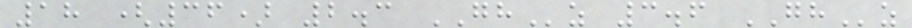18 (36) 2.3 GHz 3.6 GHz
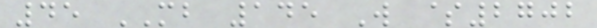45 MB 145 W $2702
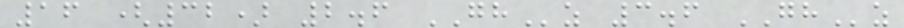16 (32) 2.6 GHz 3.6 GHz
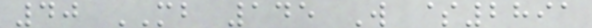40 MB 145 W $2891
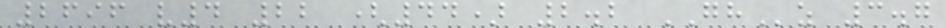2696 v4 22 (44) 2.2 GHz 3.7
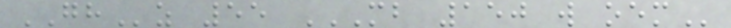GHz 55 MB 150 W OEM
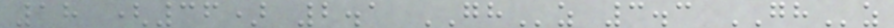18 (36) 2.1 GHz 3.3 GHz
